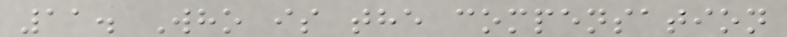11. Who is the compensation
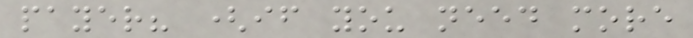payer? (if you need more
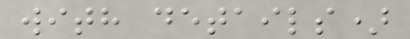with details)
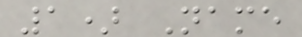1) Name
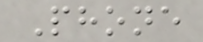Phone
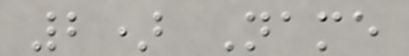2) Name
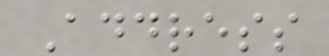Address
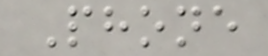Phone
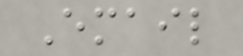Email
